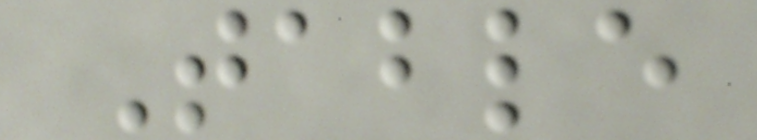Table
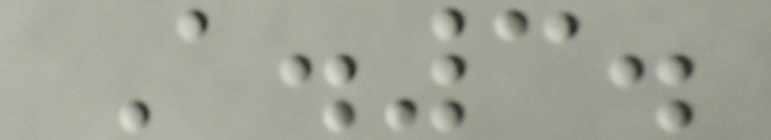A.3.
